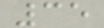35
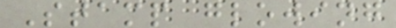Stamp glowing
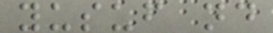yusuf nd
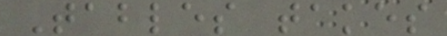Tables takes
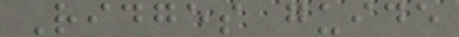Ridges guide
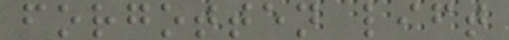forgotten lift
